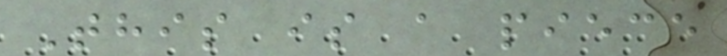This is a piece
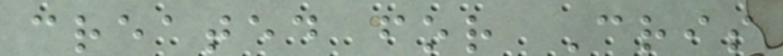created for Cris
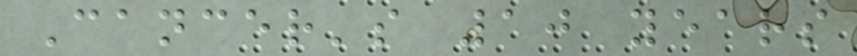Cancer's 10 years
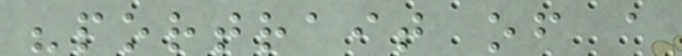"portrait of a
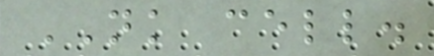NK cell.
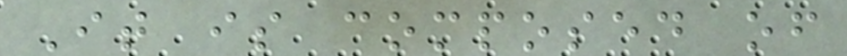It is composed of
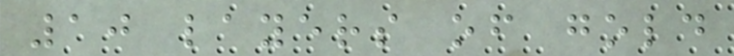10 layers of gold
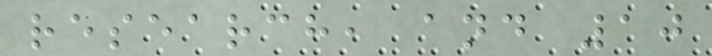research, and 10
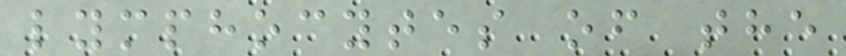lymphocytes of the
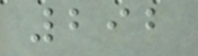292
